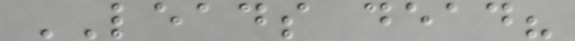LEADS dead?
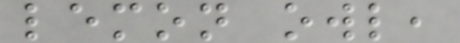lemon owl,
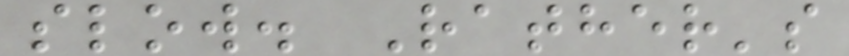slow. Rather's
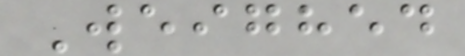Weighed
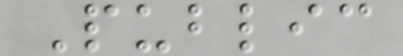Public
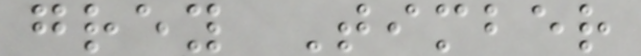grey Timber
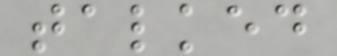talked
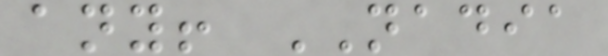any! NADIA
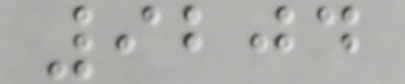9204
